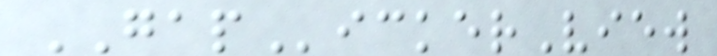GAPickerView
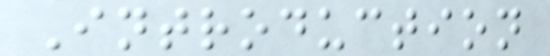Introduction
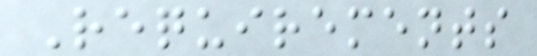Requirements
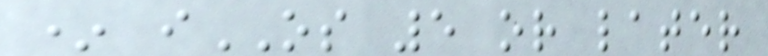* iOS 5 or later
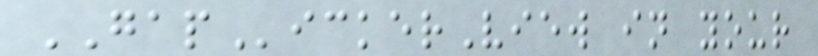GAPickerView in your
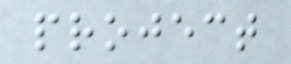project
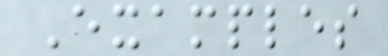Examples
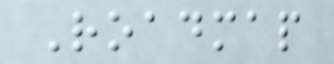Roadmap
